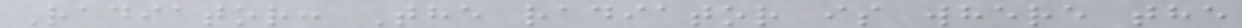Radiator: The radiator is where the
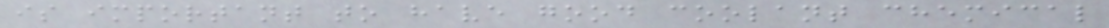is important to have good coolant chemical
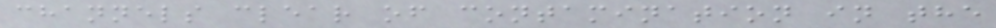channels clear of contamination in the
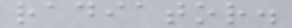radiator.
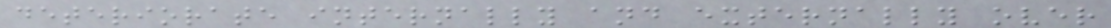deteriorate internally and externally over
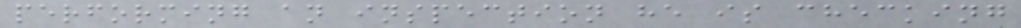performing an inspection he is checking
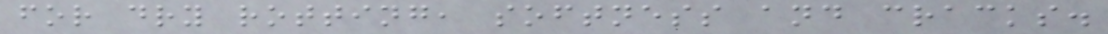for dry rotting, softness and cracks.
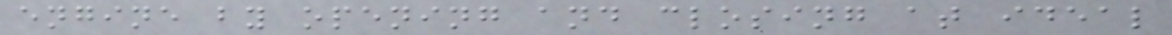engine by opening and closing at ideal
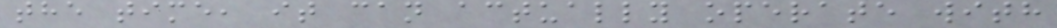the time, it can actually operate with
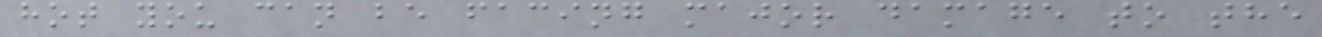hot you can be facing major damage to the
